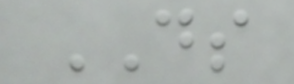DS
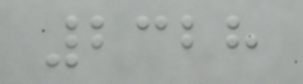2328
